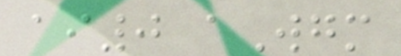ai0 aWgm
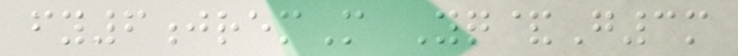fy6jremM Yq&G3m
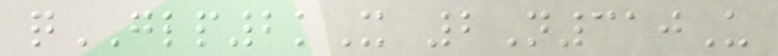qGLP2kX 2N310U
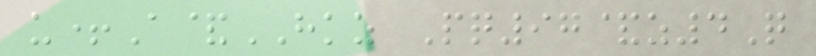u+A&HKZ Pq97&z4Q
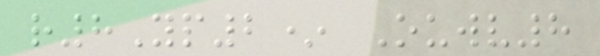r8Yp2* Ouwv8
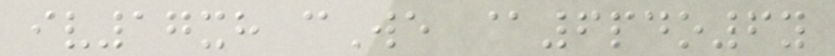iv17xh cWe @6pdo6y
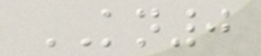KN0
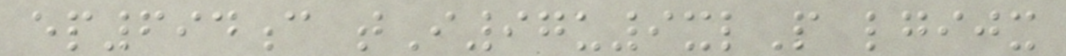ep694c tI97u9xlP lgijx
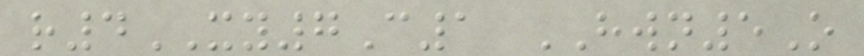r4XY7C1 HWN5O
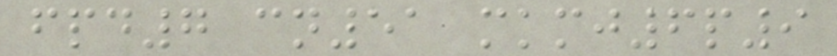fpd7 cn51 mkmj6p9
